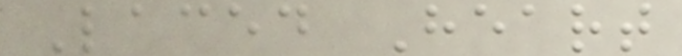Laced Heart
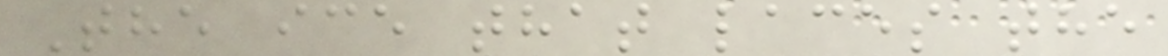The ice that laces the
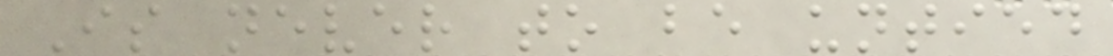Is never to be untied
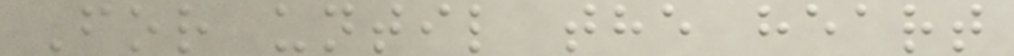For until the heart
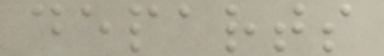departs
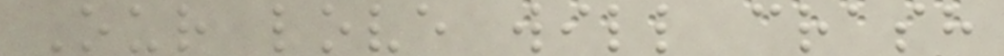Our love will crash
